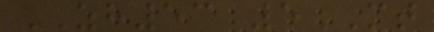ZH53 5MT
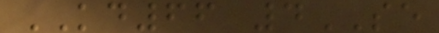KD66 4SE
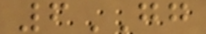6GG
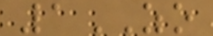1ZO
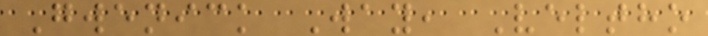Gwenick Way, Veltho
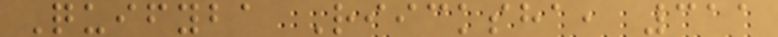Quifyba Riicksha, 311
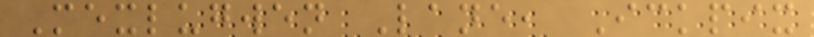Mexlugwen Lane, Ickpix
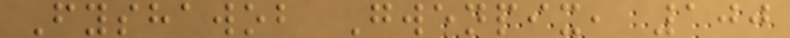Fyshawob Gwenpix, 100
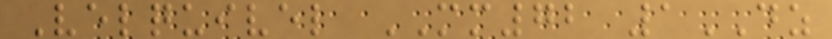Velquivel MM72 1DZ
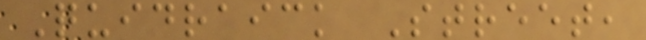Quidraick Street,
